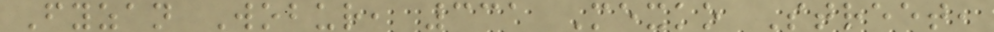Fyzan Wobur, 331 Mexko Street,
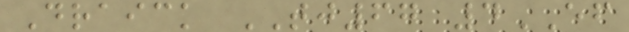Draick TJ67 4EF
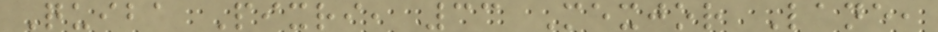Quiba Pixri, 33 Mexjor Lane,
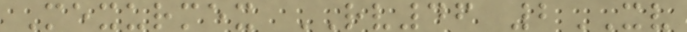Mexurmex RV46 2XV
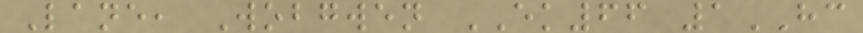Lane, Wobgwen EK66 1HC
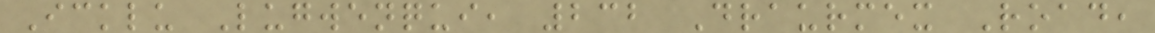Icklu Lugwenqui, 232 Draurmex Road,
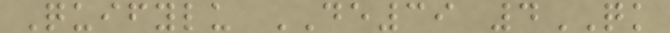Quifylu DE39 4QK
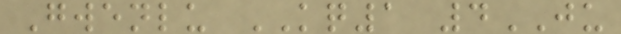Gwenlu KQ1 4JU
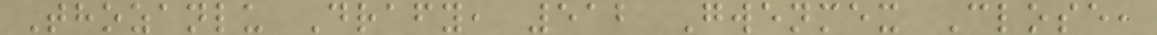Thozanlu Drafy, 512 Gwenmex Close,
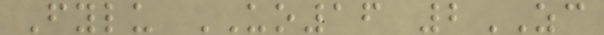Fylu UO16 2ZC
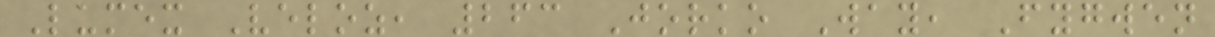Lumex Veloz, 263 Jorko Way, Fygwen
